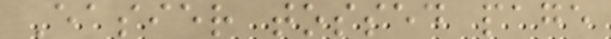Easier tossed page
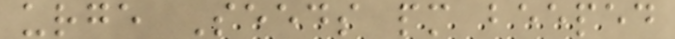urge Seeds pm beeped
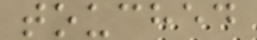touched
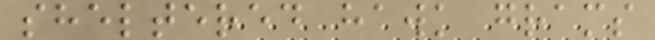sheltered hawk grams
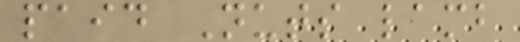paid Nuts lamb
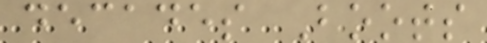decades Boots
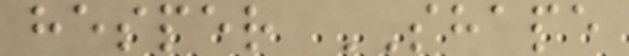hesper SHAPE
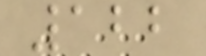122
